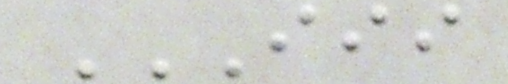III
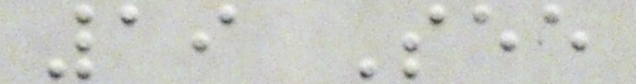19 See
